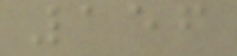156
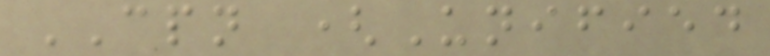CPN (Unified
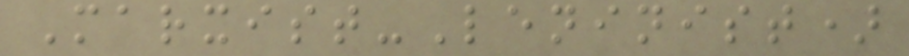Marxist-Leninist)
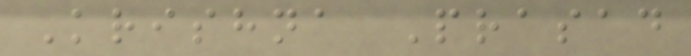Krishna Prasad
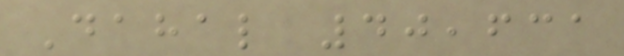Dahal 40,631
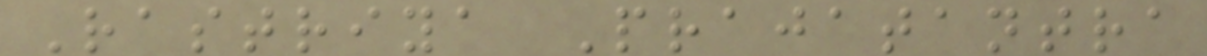Rastriya Prajatantra
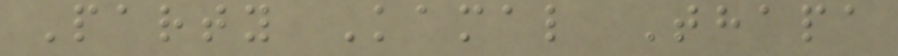Party Kamal Thapa
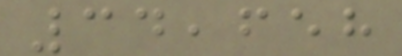34,658
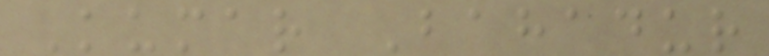Kumar Bahadur
